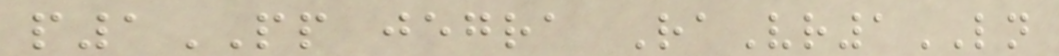p1PP jegra RaVr1LN
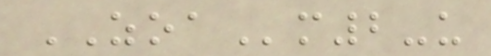ZOAm2-u
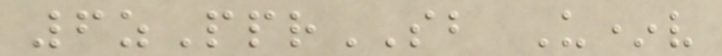6zPprSB U*v
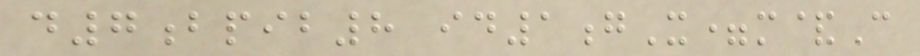d7bpib8 id1gX=m&C
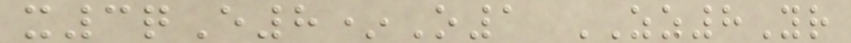x3qE8*O1 ZZ8Yr
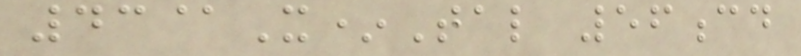43@X*Tal 56cd
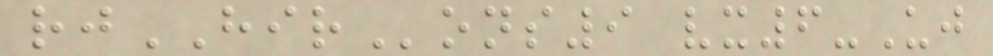rjHIRons9 vx6-Uj
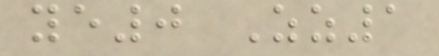ye0 Zz1
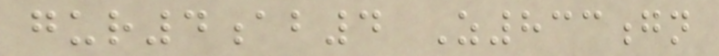gur4ab4 Z833gn
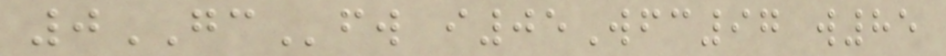0GCfw i05Wfc97 w85
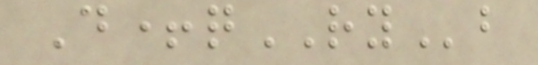D+qRYb
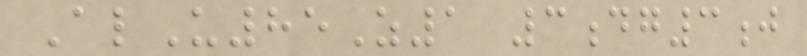AlU85Z1 3dg3j
